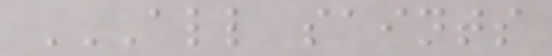ALL SAINTS
